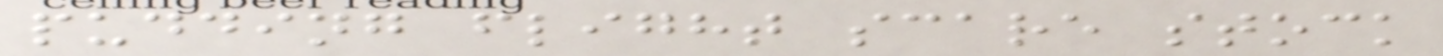pudding flight scare stock
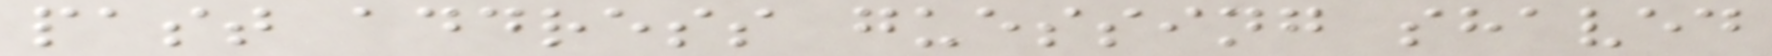past address guessing shaved
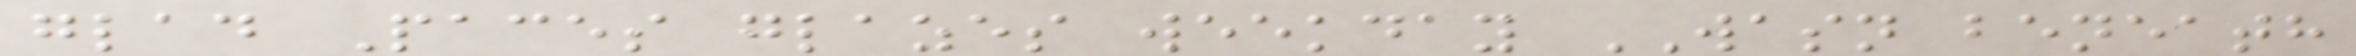glad Paces glazes weekday WASN beneath
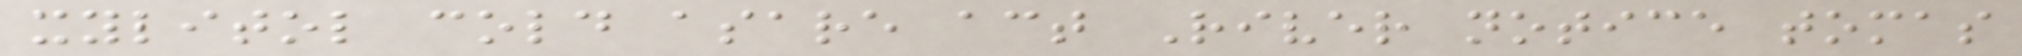xylitol cold asare act River notice tomas
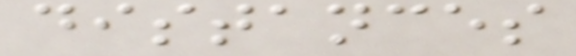distances
